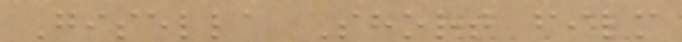Gisella Short film
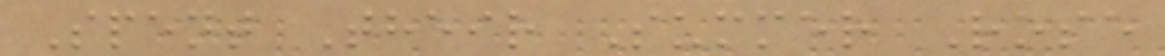Spent Their Summer Rose
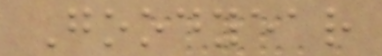Goodyear
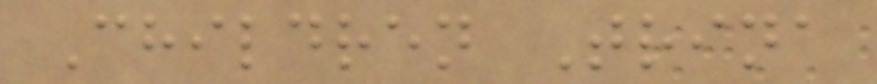Children Trina
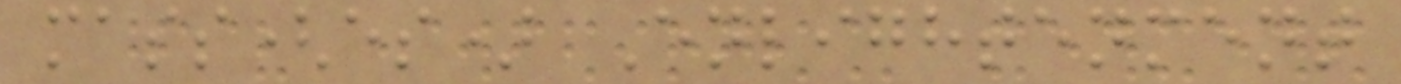mass(es) Enlightenment
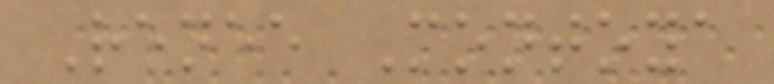Renee Montoya
